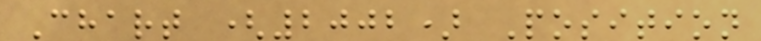Chart (2002) Position
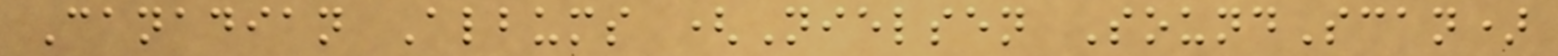Canadian Albums (Nielsen SoundScan)
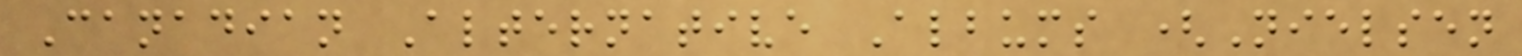Canadian Alternative Albums (Nielsen
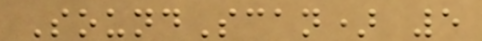SoundScan) 5
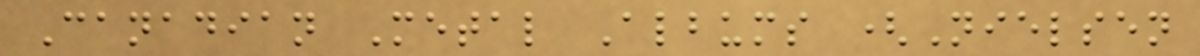Canadian Metal Albums (Nielsen
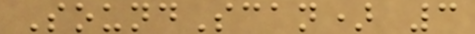SoundScan) 3
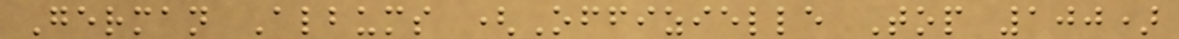German Albums (Offizielle Top 100)
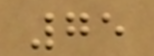75
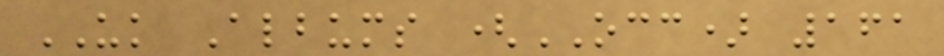UK Albums (OCC) 161
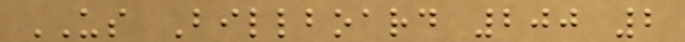US Billboard 200 2
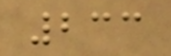233
